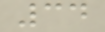34
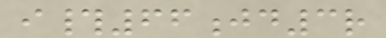i#66jd3r
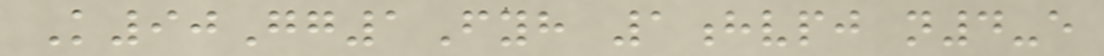K90Gg1Fyh 1hvpj n4-e
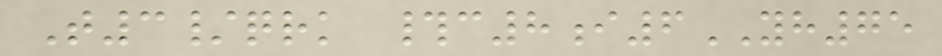T3/qrk #c8i6YH75
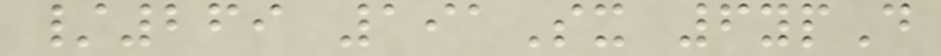/269 191Sx 6ypD
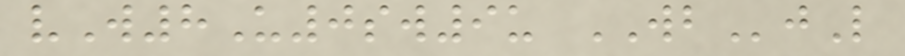vW8U0sw9u WBjL
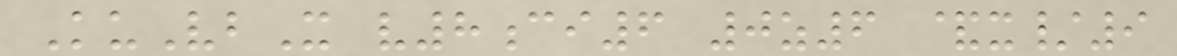KuVbX v8ci6 0z6 &x/9
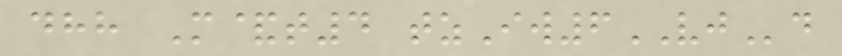dhh M&t4 tzIw6VJd
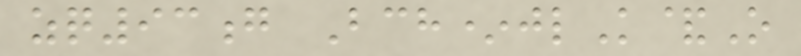zq93g Bch*jlK&O
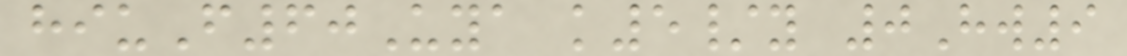hiuF60Uya k5/y 0Hw9
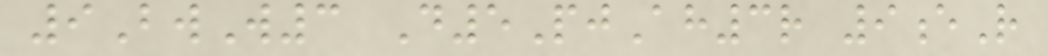9BwW3 D5PjAh3r 9eR
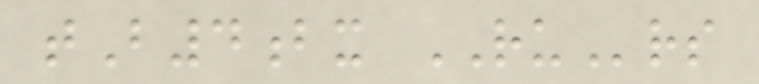tB4bx RUrs
